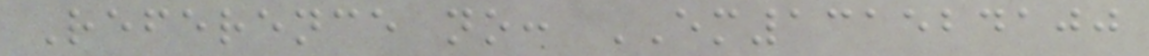Reference no: EM131524100
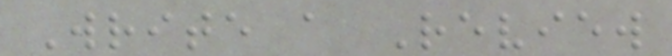Write a Review
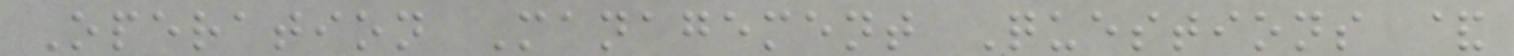Operation Management Questions &
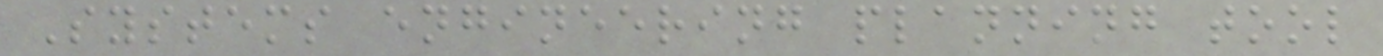Systems engineering planning tool
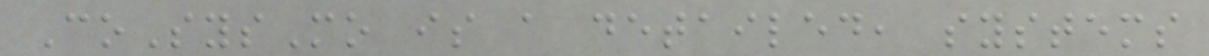CoSysMo is a detailed, systems
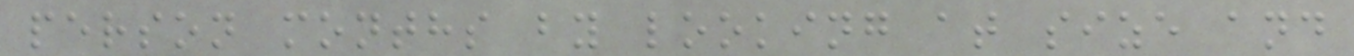person months by looking at size and
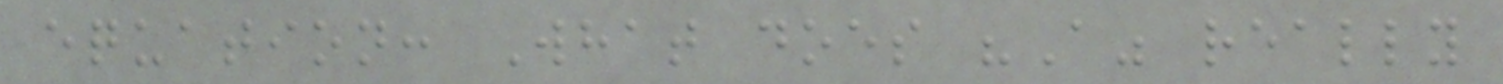equation: What does "A" really
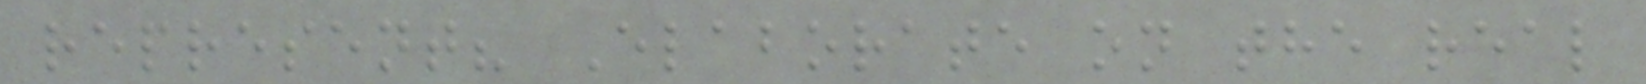represent? Elaborate on the real
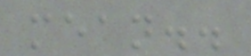mean..
